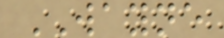WAYNE
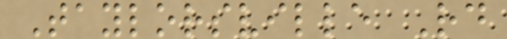Taylorsville Rd
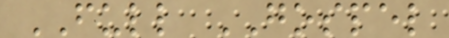FULL GOSPEL
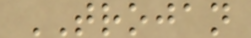TROJAN
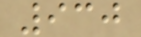930
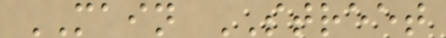MAIN STREET
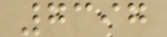7397
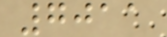7011
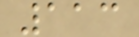113
